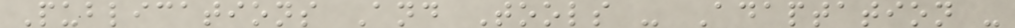Publications And Tools - Adaptation -
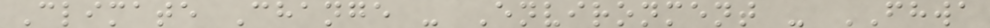Climate Change - Environment - FHWA
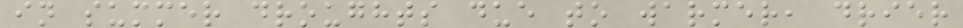in summer droughts due to warmer, drier
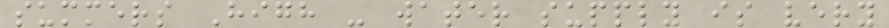summers High - water supply is very
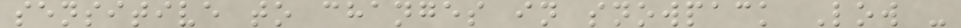sensitive to changes in snowpack Low -
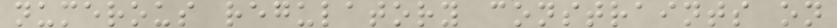numerous regulatory constraints on
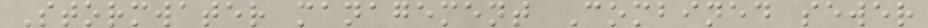Stormwater management Combined sewer
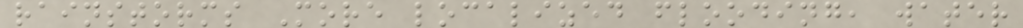rainstorms More localized flooding, water
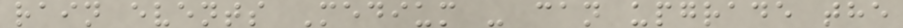rain events Medium - can upgrade the
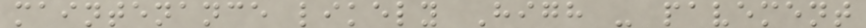maintenance likely High - pavement
